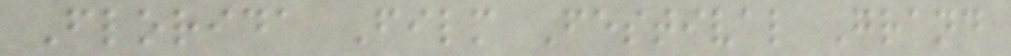Florida Film Festival Grand
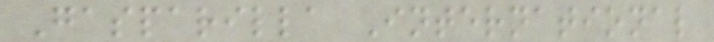Gasparilla International
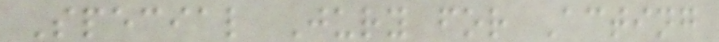Special Jury for Acting
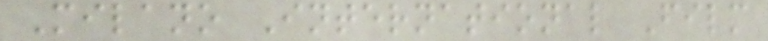Milano International Film
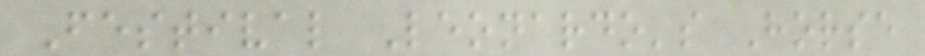Festival Leonardo's Horse
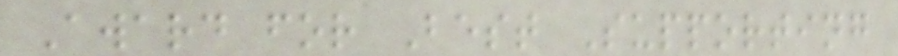Award for Best Supporting
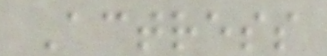Actress
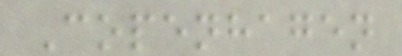Copenhagen
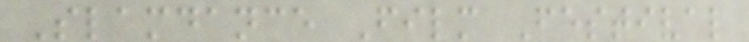Slamdance Film Festival
